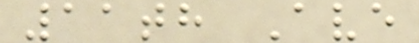11th Ave
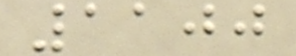1100
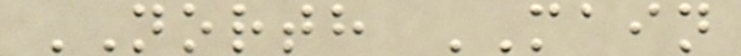NORTH MAIN
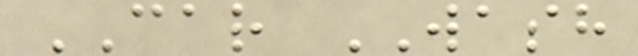CAR WASH
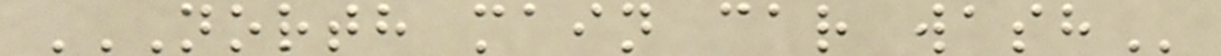NORTH MAIN CAR WASH
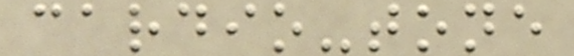cardio-tone
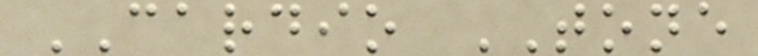CARDIO TONE
